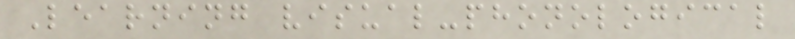Learning visual-phonological
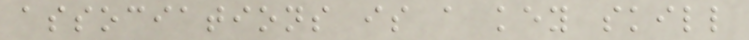associations is a key skill
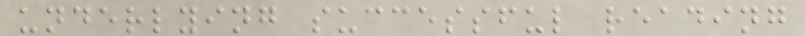underlying successful reading
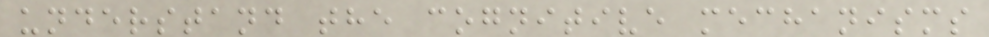understand the cognitive mechanisms
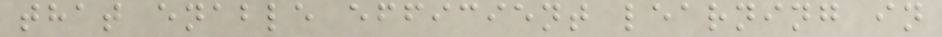that enable efficient learning in
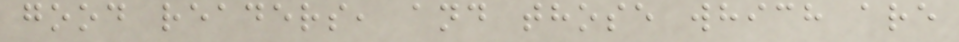good readers, and those which are
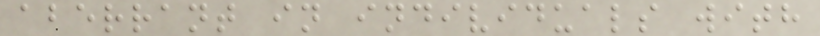aberrant in individuals with
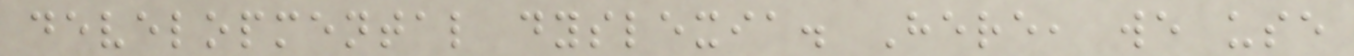developmental dyslexia. Here, we use
